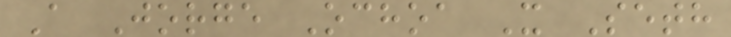A Jorge Ochoa X Seth
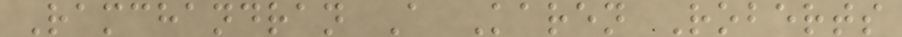Ramchandran A Karen Roberts
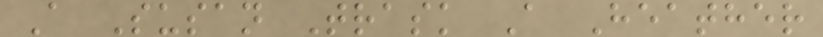A Susan Trask A Heather
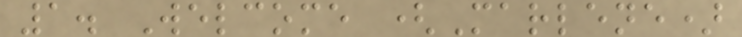1. Welcome (Marlene)
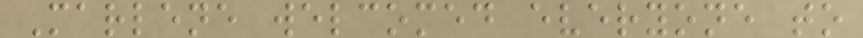Marlene welcomed everyone to
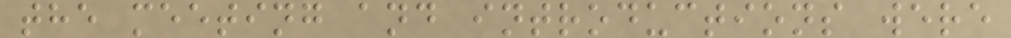the meeting and introductions were
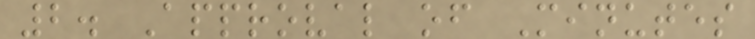2. Approval of Minutes
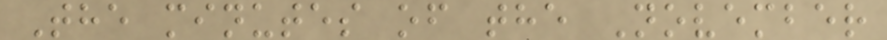The minutes of the November
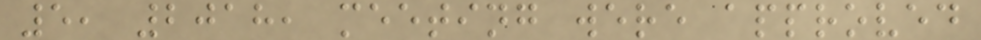5, 2018, meeting were approved
